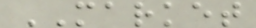MARKET
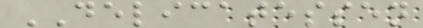DELICATESSEN
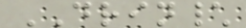DRIN\
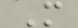M
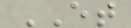ET
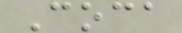Coca
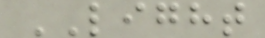LIGHT
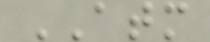ATM
